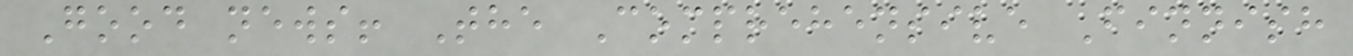Good news! The Comprehensive Finnish
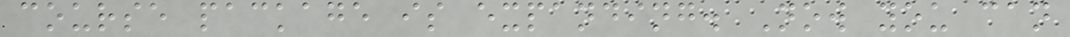course package is expanding. Now you can
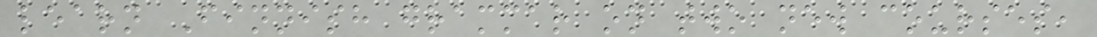learn Finnish grammar on two new courses,
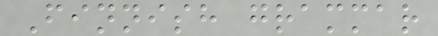Finnish grammar
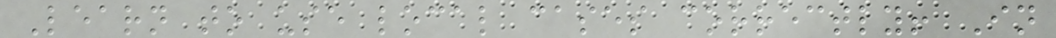Learn to use local cases correctly! In
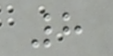8
